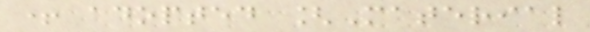+ adopted [Material
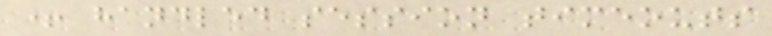+ handled session timeouts
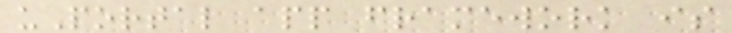uPortal app framework is
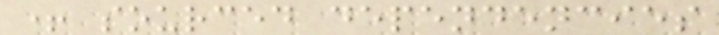+ sourced dependencies
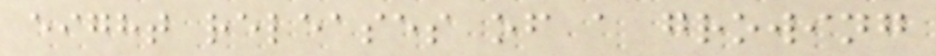eight releases of a growing
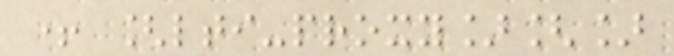+ [lti-proxy][]
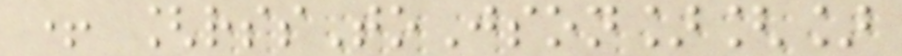+ [rssToJson][]
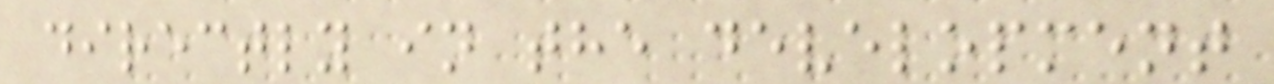directly in the development
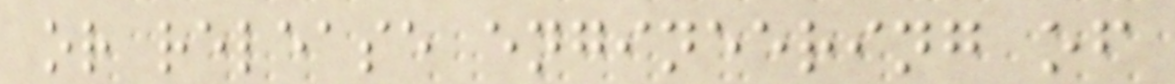or release engineering of
